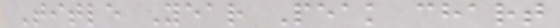Title Year Peak chart
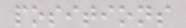positions
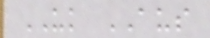UK AUS
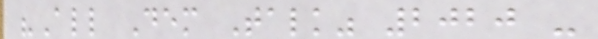"All Dem Talk" 2020 -
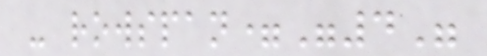- rowspan="4"
